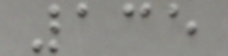135
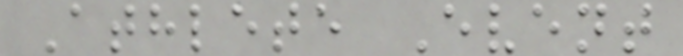Athlete Event
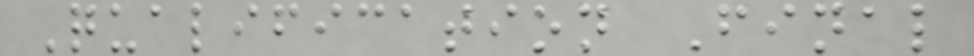Qualification Final
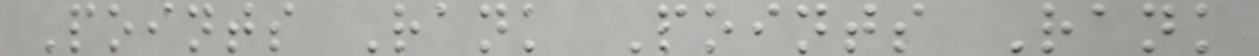Points Rank Points Rank
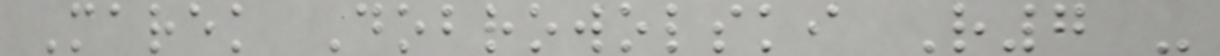Marek Dobrowolski R7 -
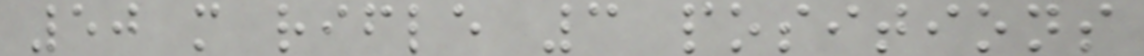50 m rifle 3 positions
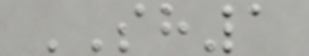SH1
